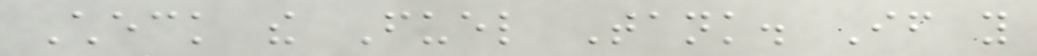Check the Fuel Tank. If you
